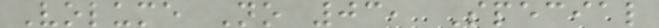Volume No 03, Special
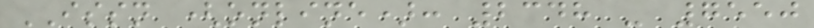ISSN (online): 2348 - 7550
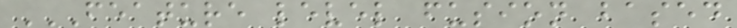FEATURE LEVEL FUSION BASED
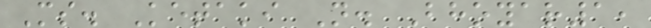Ms. Ketaki N. Bhoyar1,
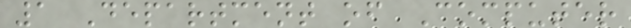1 Department of Computer
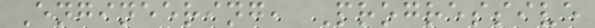Engineering, Progressive
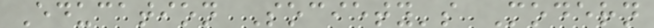Education Society's Modern
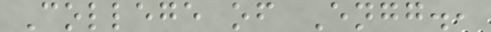College of Engg.,
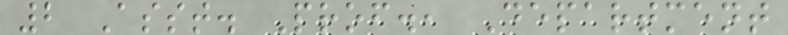2 Asst. Prof., Department
